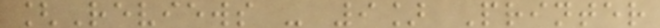[Reviews - 9] Printer
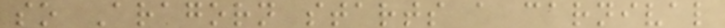so Aragorn starts a carnival
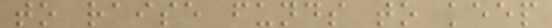to raise funds to keep
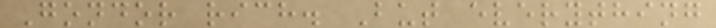Gondor rich. But everything
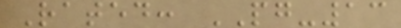Rated: PG-13
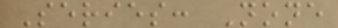Series: None
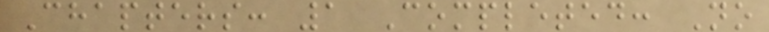Chapters: 1 Completed: No
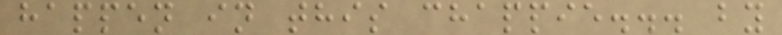happen in this chappie... by
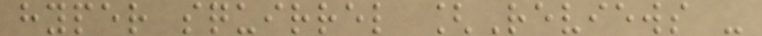hyper squirrel [Reviews -
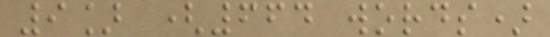9] (664 words)
